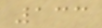133
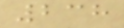238
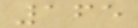165
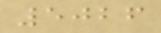5026
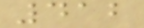412
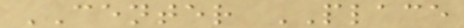CENTER PLACE
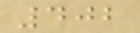402
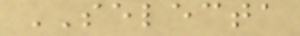SELECTA
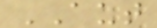AUT
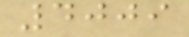4009
